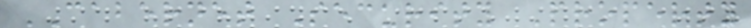CABERNET Security Property
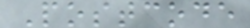Postcode
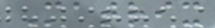Matrix
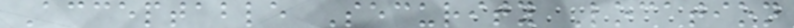Acceptable Security Location
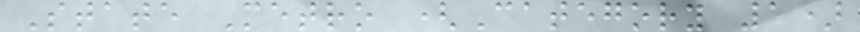State Metro (Category 1)
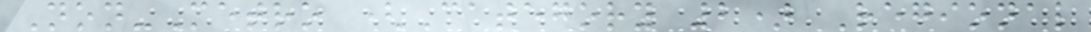Non-Metro (Category 2) Regional
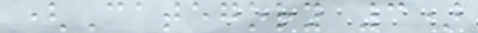(Category 3)
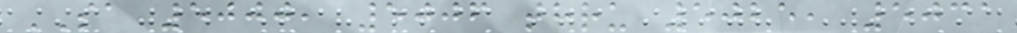SA 5000, 5006 thru 5025, 5031
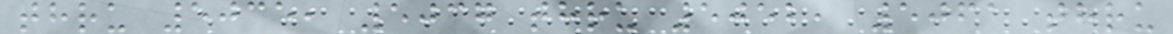thru 5035, 5037 thru 5052, 5061 thru
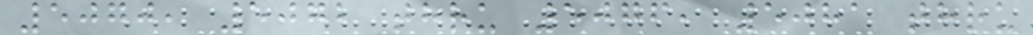5070, 5072 thru 5076, 5081 thru
